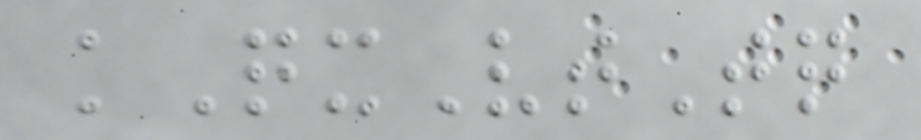kQxVtTq
